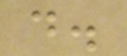d.
